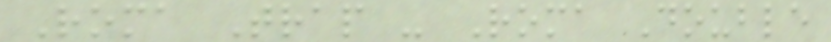Roma Trap - Roma Double
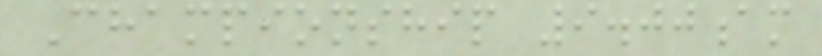Championship 9.00am
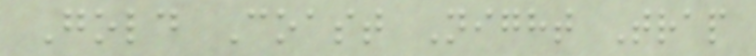Gold Coast Night Trap
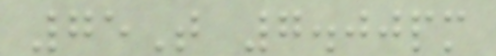75T 7.00pm
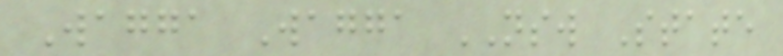Wagga Wagga NSW State
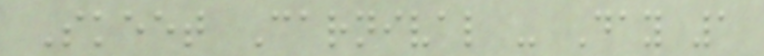Skeet Carnival - Day 1
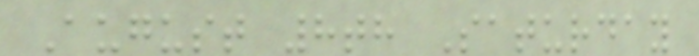August 8th Saturday
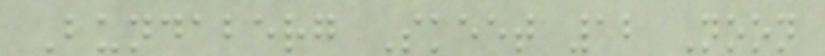Bundaberg Skeet 12 Noon
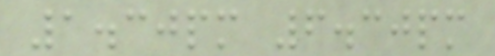1.30pm 6.30pm
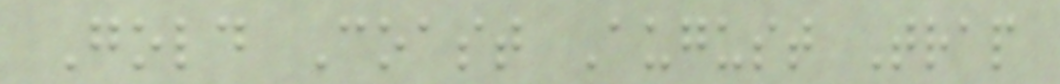Gold Coast August Trap
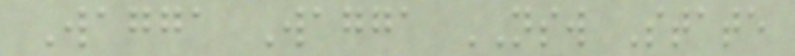Wagga Wagga NSW State
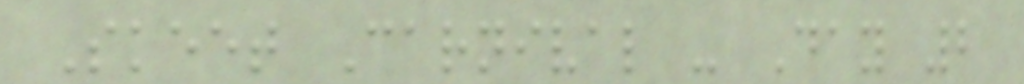Skeet Carnival - Day 2
